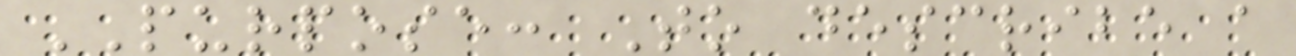PURPOSE: To describe a
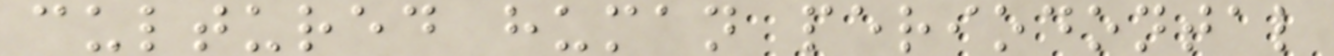cultured human periodontal
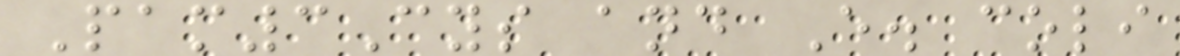Pam3Cys and E. coli
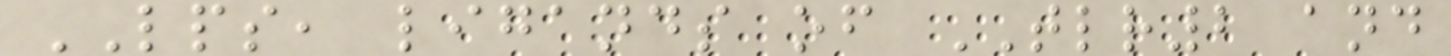LPS, ligands of TLR2 and
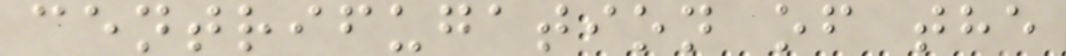centrifugation of the
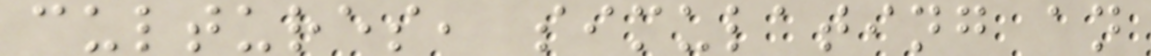cultures, simulating an
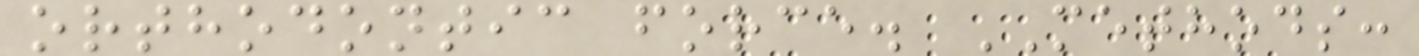orthodontic force. METHODS:
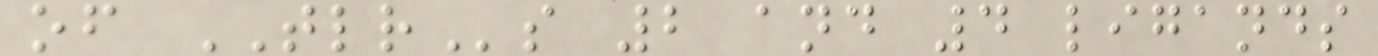of TLRs 2 and 4 ligands
